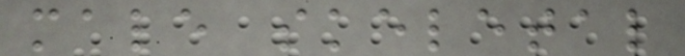male skeletal
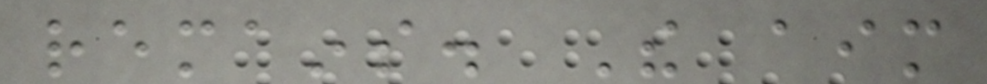remains. The aim
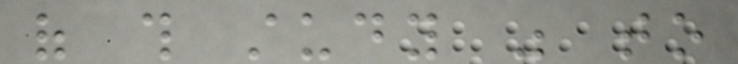of this study was to
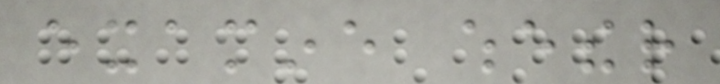examine whether
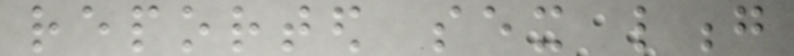reported sex long
